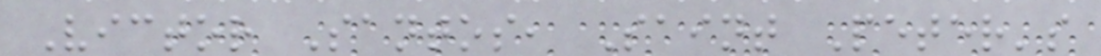Victor Santos, Saint Peter's
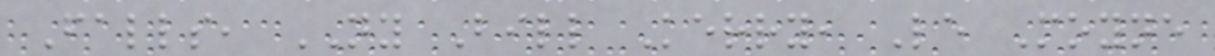Falls, NY Bill Kerry, Le Moyne
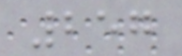257
